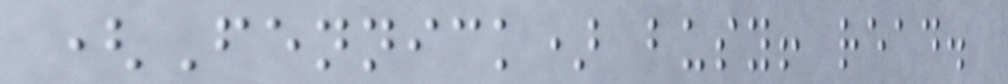(Fennick) busy! read.
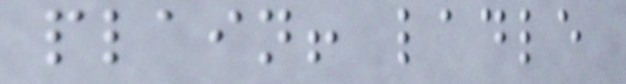plain! ladle
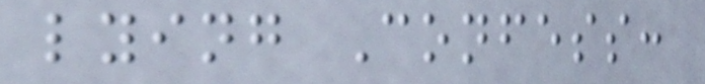lying Confess:
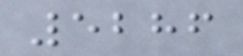5286
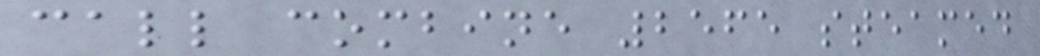call combine 2565 steamed
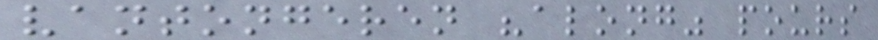vantongeren "along" pours
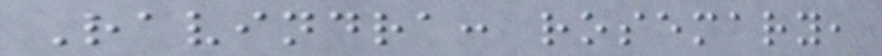Ravindra: rosemary,
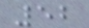52
